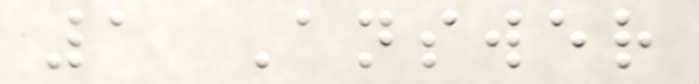1 Answer
